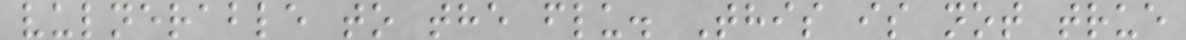vulnerable to the flu. This is not true
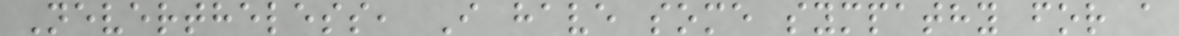Nevertheless, I have some sympathy for a
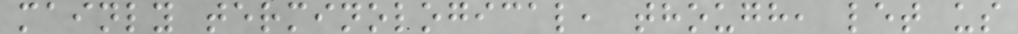mainly terminological, though, let us
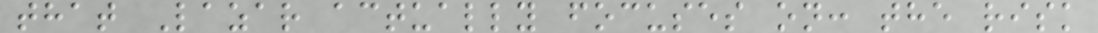that Lazar actually focuses on: the risk
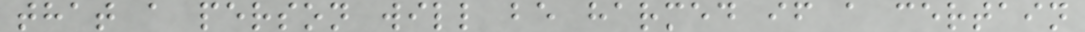that a person will be harmed if a certain
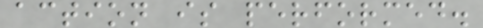action is performed.
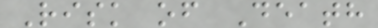Risk of Death
